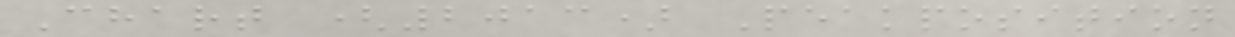Chart (2013) Peakposition
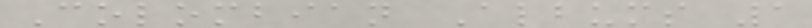Colombian Albums 1
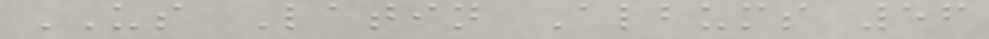US Latin Albums 56
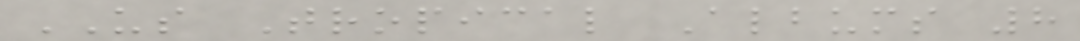US Tropical Albums 8
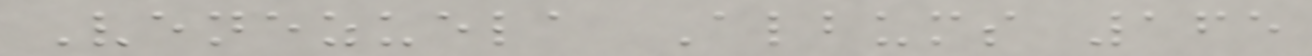Venezuela Albums 165
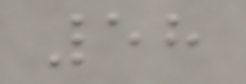58
